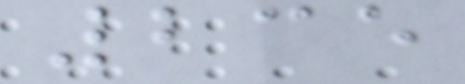235
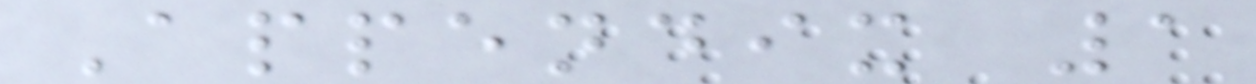Appendix 1
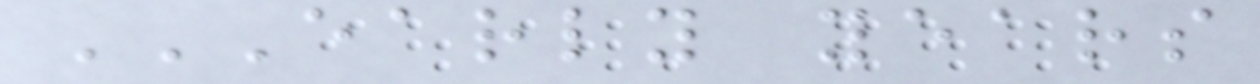EARLY YEARS
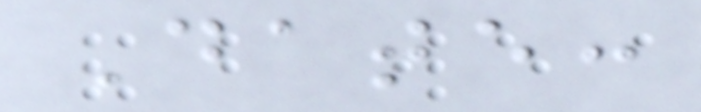Date:
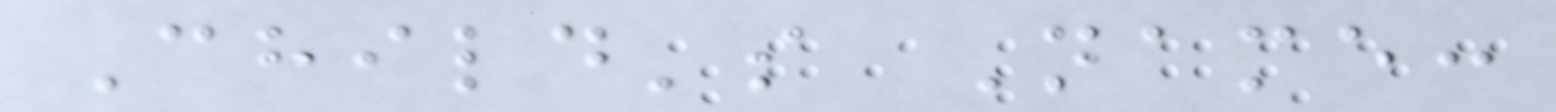Child's Name:
